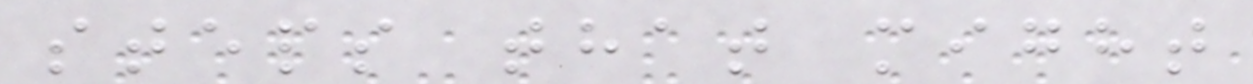steps that might
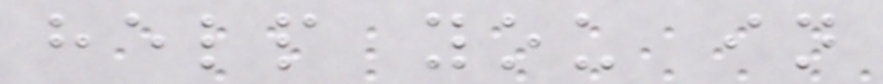help you in
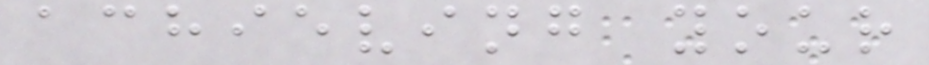achieving your
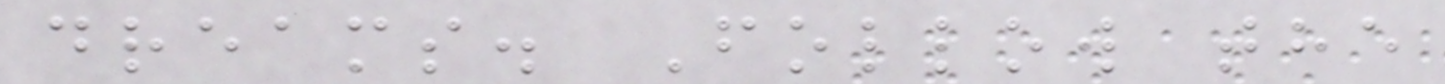dreams. Follow the
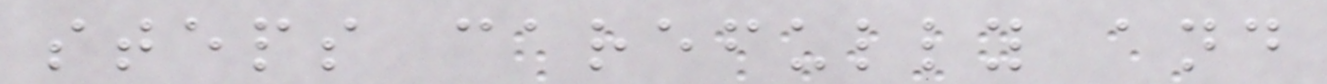steps carefully and
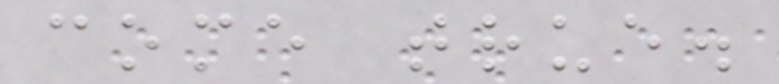come true.
